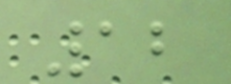12
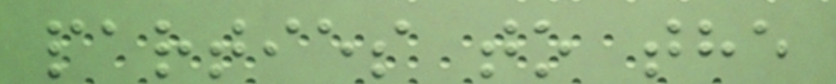parties to the
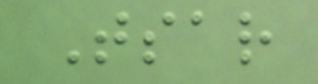Tsar
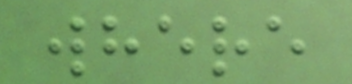where
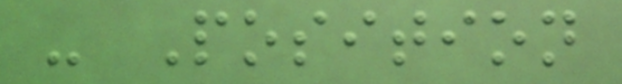- Position
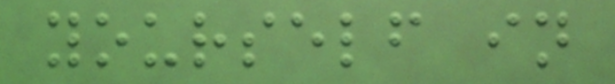yourself in
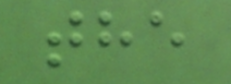the
